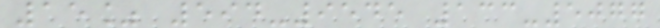15% 594-9545 133-5077
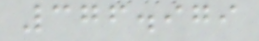376.979
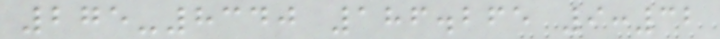275-8340 186.265 9:32
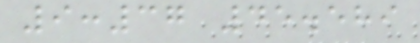9:37 45.589
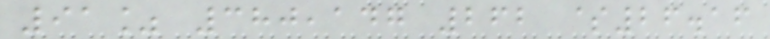91% 380,147 262 $26.16
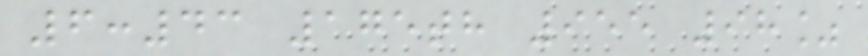6:43 175th 955 98%
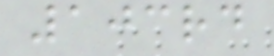103rd
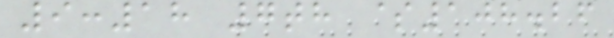9:18 7th $108.26
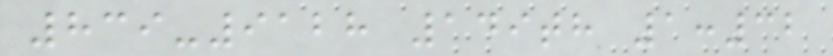839-9128 149th 1:32
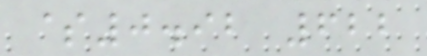$0.92 622
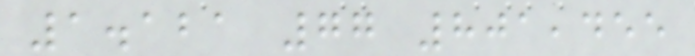1.121 77 801,455
